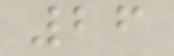26
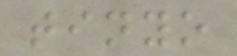tinyo
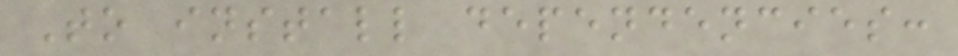To install dependencies:
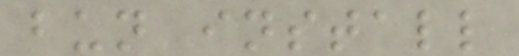bun install
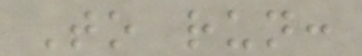To run:
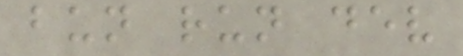bun run dev
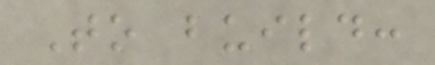To build:
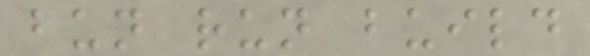bun run build
